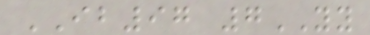IB97 7YY
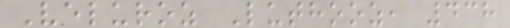Veluroz Luthooz, 438
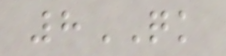8QK
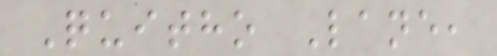Quitho Lane,
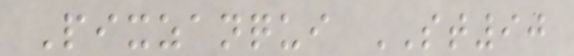Pixzanqui ST90
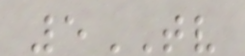5TV
